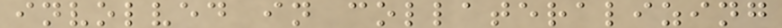involved in collateralizing
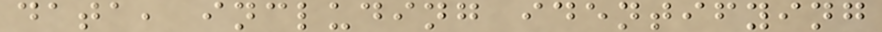data, including identifying
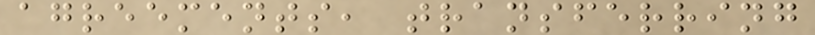agreements, transferring
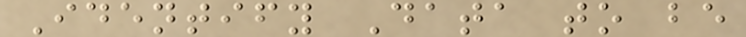Identify Data to be
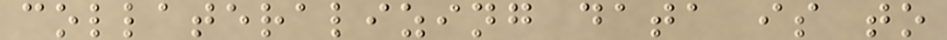collateralizing data is to
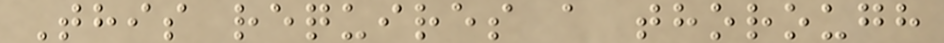This requires a thorough
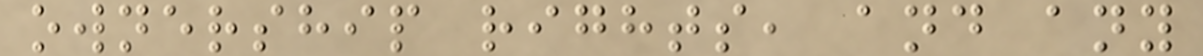ownership rights, and any
